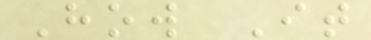How It
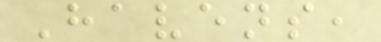Havens,
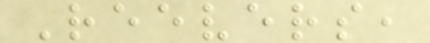Reevers,
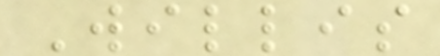Willis
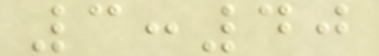3:40
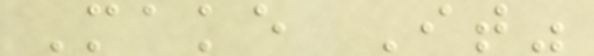Make It"
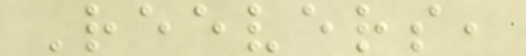Reevers,
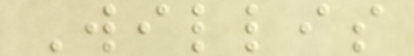Willis
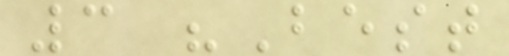3 "Best
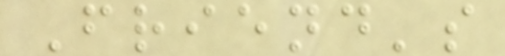Friend's
